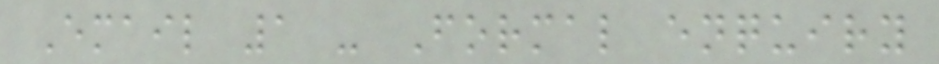Email 1 - Formal enquiry
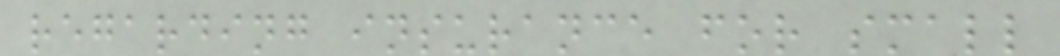regarding insurance for small
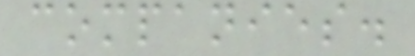companies.
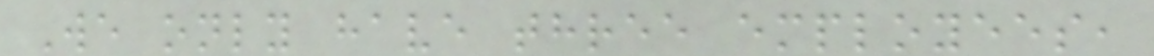We only have three employees,
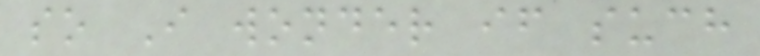so I wonder if such
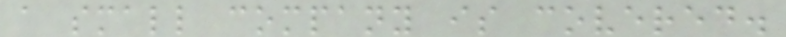a small company is covered.
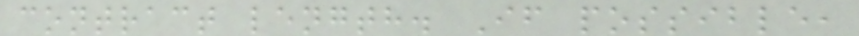contract length. If possible,
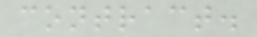contract.
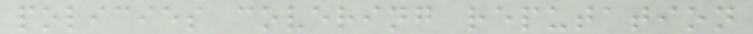policies covering reputation
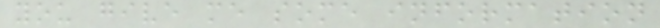you give me some information
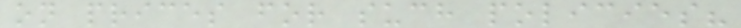on prices for such policies?
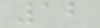12
